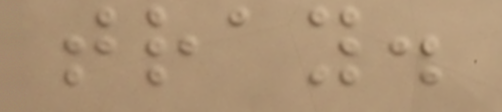tray.
